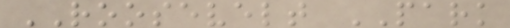ROOSEVELT PARK
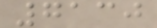7130
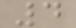4
